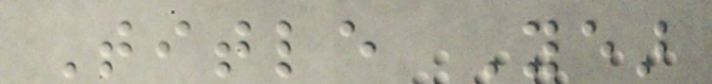Title Year
